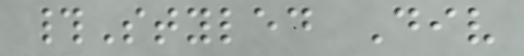#Styled Div
